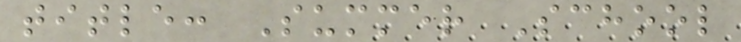title: Summer School
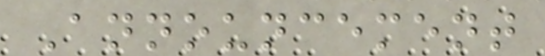Announcement
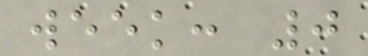week: 0
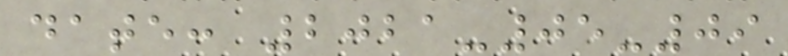date: 2021-05-09
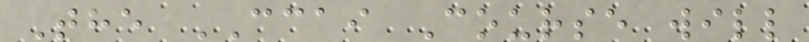The CCAI Course will
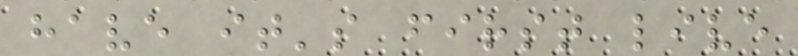have it's first live
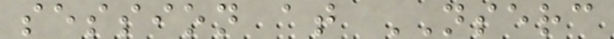session at NSERC
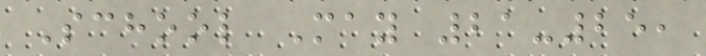School May 21-25,
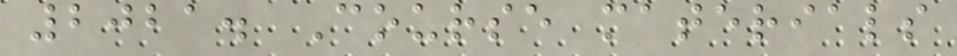2021. Course materials
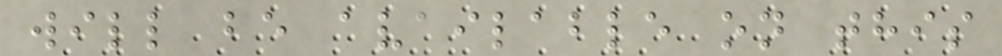will be available on this
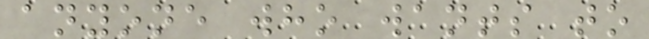anyone who wants to
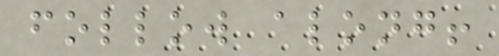follow along!
